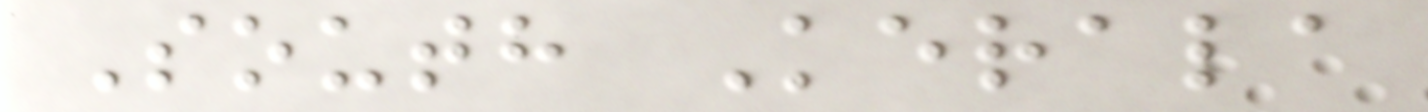South Kerala
